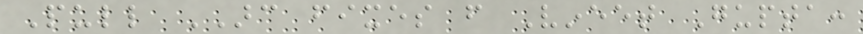Pull ARC fixes from Vineet Gupta:
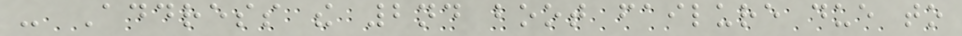- Address the 2nd boot failure due to
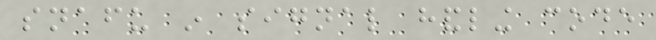snafu in signal handling code
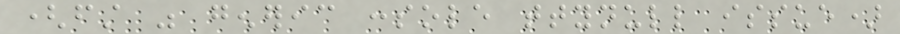(first was generic console ttynull issue)
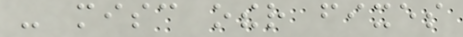- misc other fixes
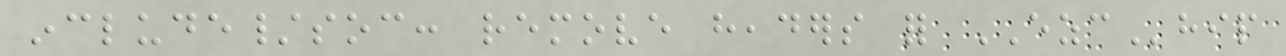include/soc: remove headers for EZChip
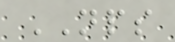NPS
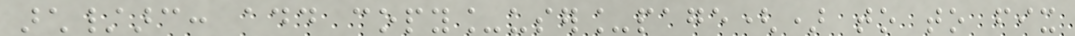arch/arc: add copy_user_page() to to fix
